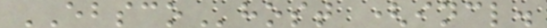EBSCOhost (incl.
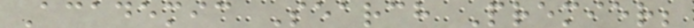Academic Search Premier;
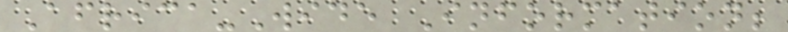Africa-Wide Information;
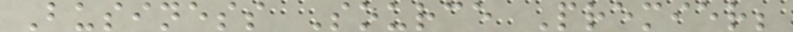Business Source Premier;
